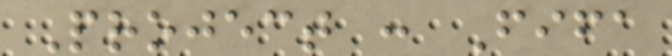Project : Fifa
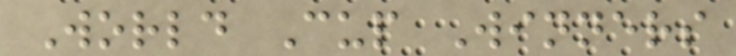World Cup Winners
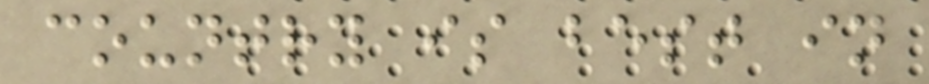country is best in
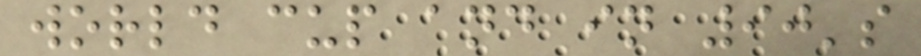world cup and in 90's
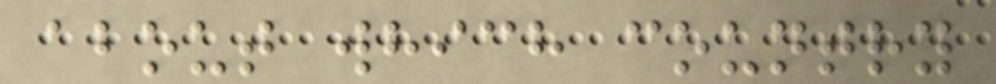about which country
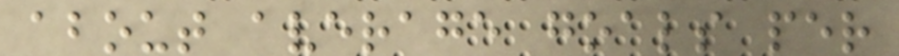about average goals per
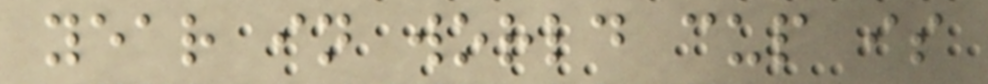year in world cup is
